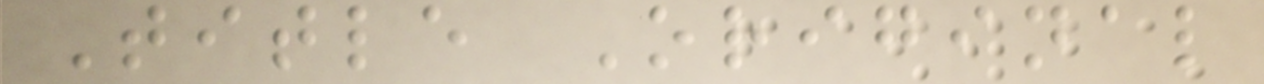Title Original
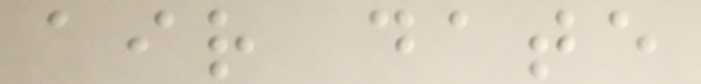air date
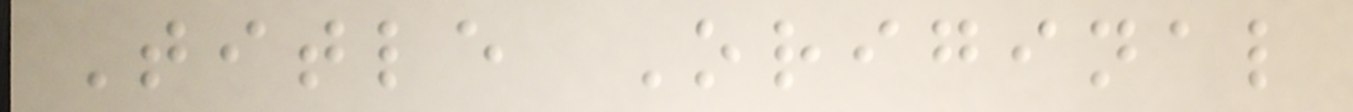Title Original
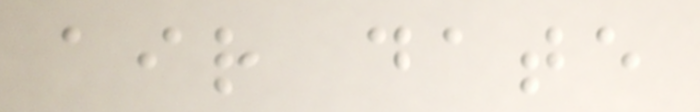air date
